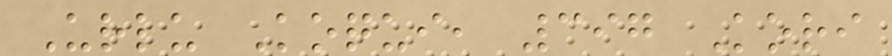Urlu Koqui, 397 Kori
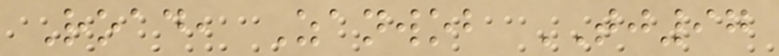Road, Zanwob TJ97
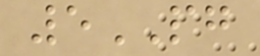5PG
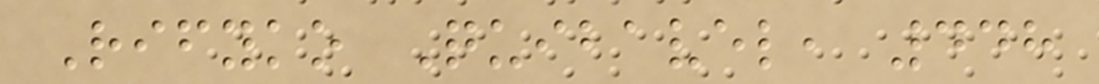Rifyko Quibavel, 448
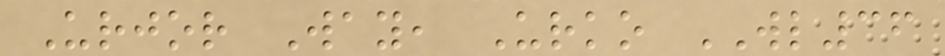Urjor Way, Urko WL36
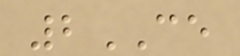2CE
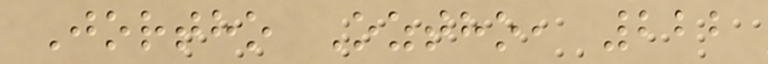Jortho Oztho, 222
